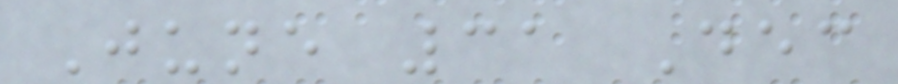June 31 Dec
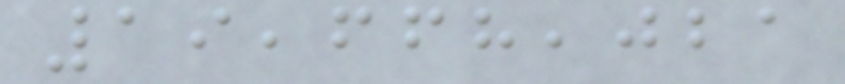19,668,021
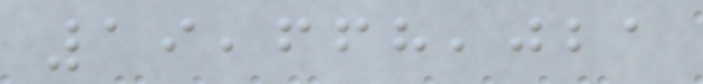19,668,021
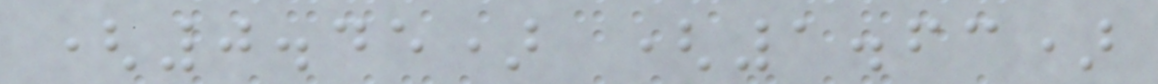(0.45) (1.63)
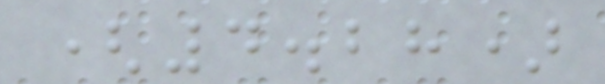(4.28)
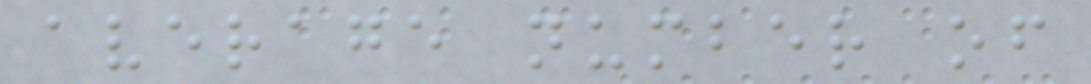average number of
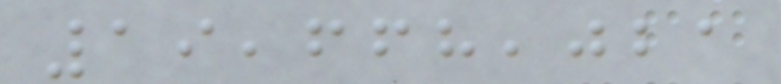19,668,021
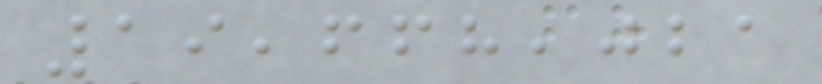19,668,021
